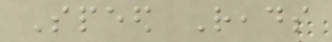Speed Reads
